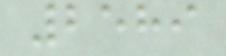2589
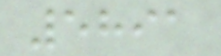5891
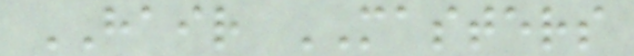HAIR MASTERS
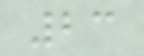23
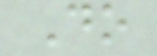Do
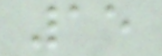15
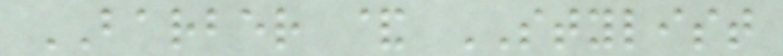BARBER & STYLIST
